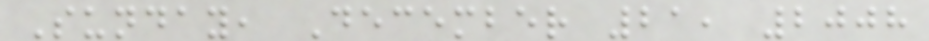Sunday, December 21, 2008
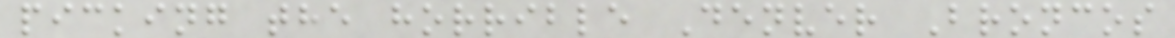picking the horrible Denver Broncos
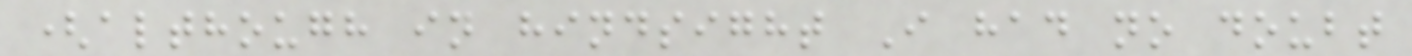(although in hindsight I had no doubt
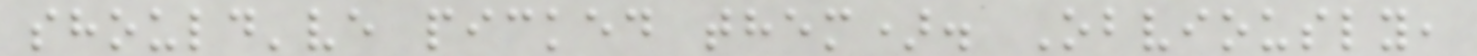should've picked them). Obviously,
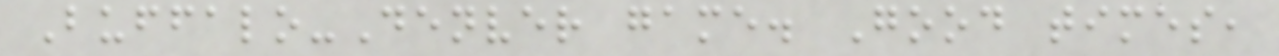Buffalo-Denver game. Good times,
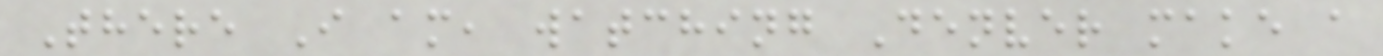There I am, watching Denver make a
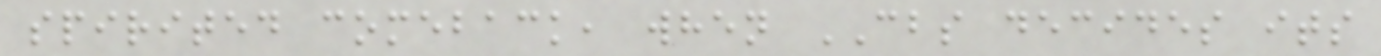spirited comeback, when CBS decides its
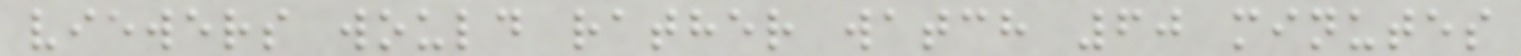viewers would rather watch 60 minutes
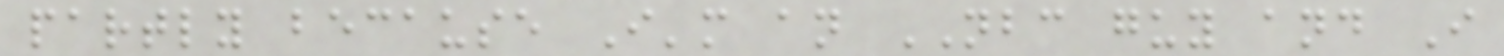partly because I'm an NBC guy and I
